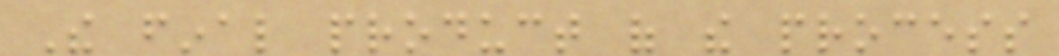The final product of the process
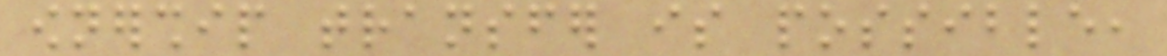ownership transfer is possible,
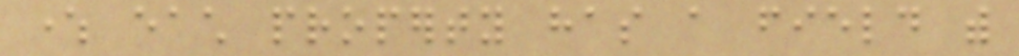where each property has a field with
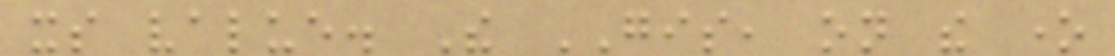its value. The GIS, on the one
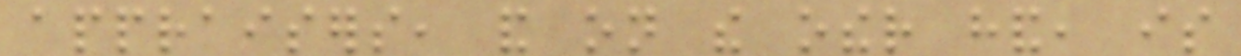appraisers, and on the other hand, is
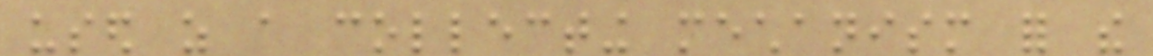used as a collecting mechanism for the
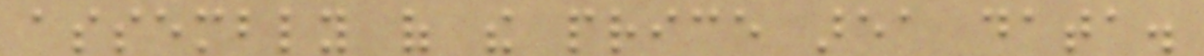assembly of the price area data.
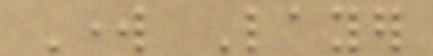Work Layer
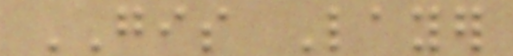GIS Layer
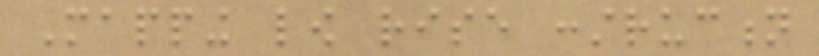Mapping low rise construction
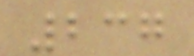237
